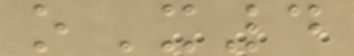oX4
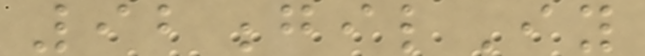92gilIy
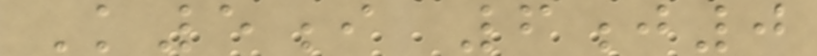K5i 6j0
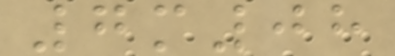7m08
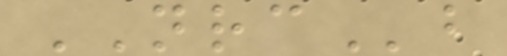NRCb
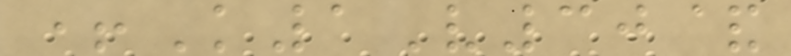+K1V30&
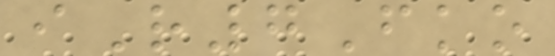iR7Fko
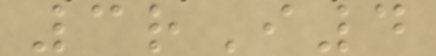3rI4
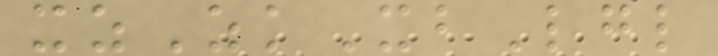xzZkXbLgl
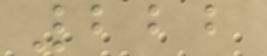222
